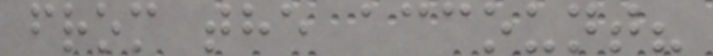from the account?
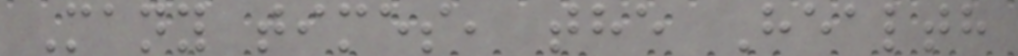Many times, the Health
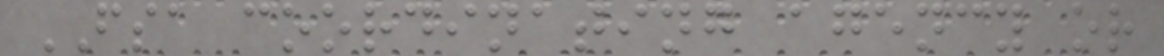FSA coordinating agency or
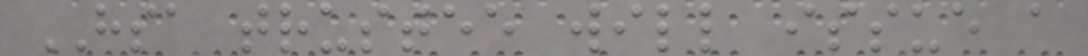HSA trustee will issue a
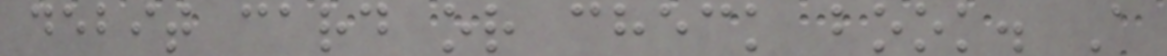debit card or check book. A
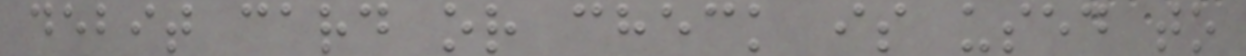debit card or check is used to
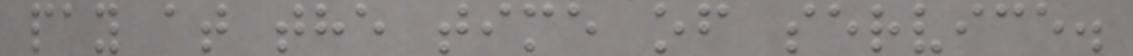pay at the time of service.
